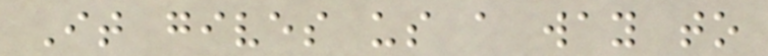It gives us a way to
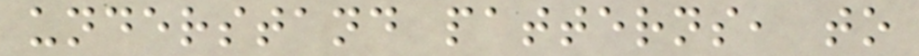understand patterns, to
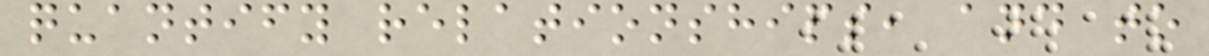quantify relationships, and to
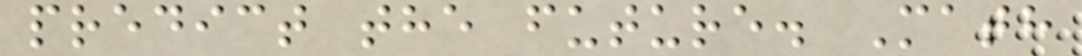predict the future. Math
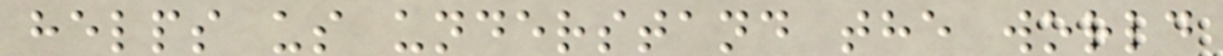helps us understand the world
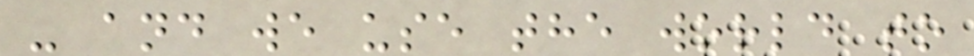- and we use the world to
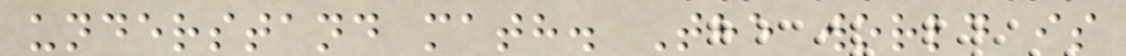understand math. The world is
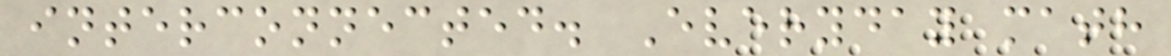interconnected. Everyday math
